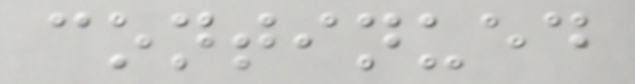continued
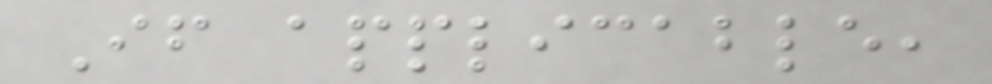If applicable,
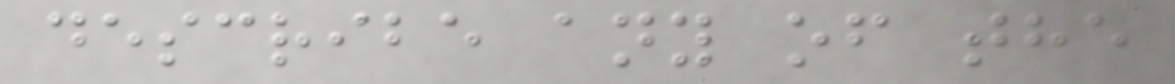describe any of the
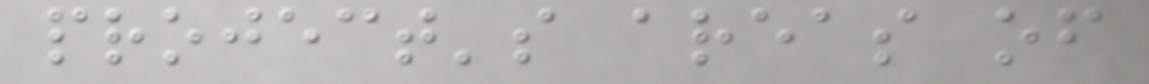project's areas of
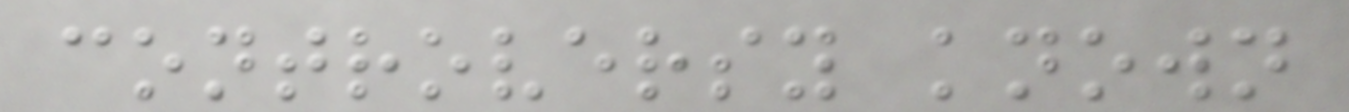controversy known
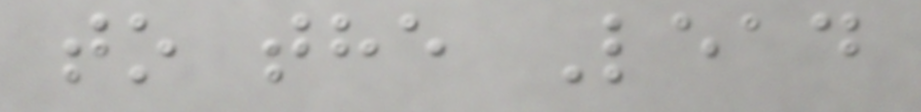to the Lead
